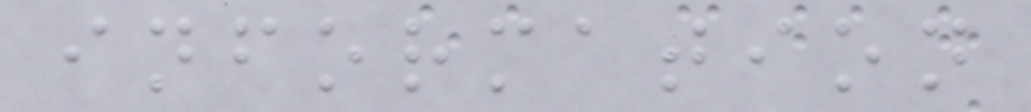information
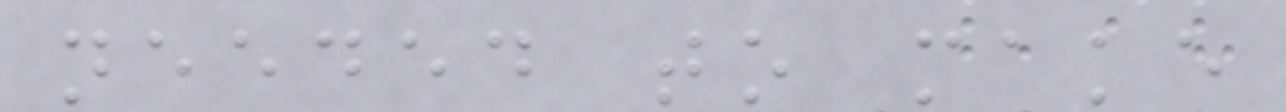needed to make
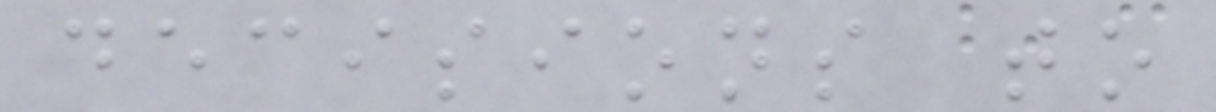decisions to
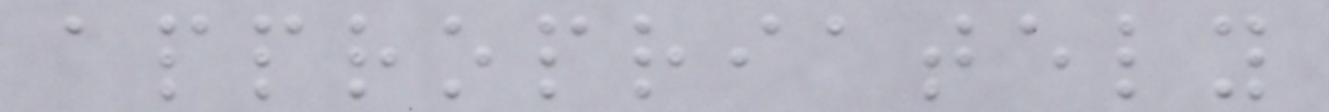appropriately
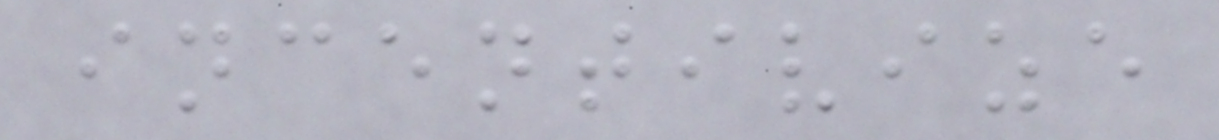incentivize
